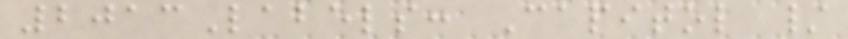2013Labels: Capitol /
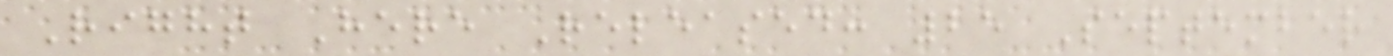Right Here Released: 25 September
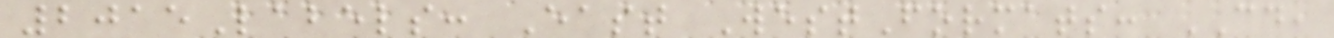2015Labels: East WestFormats: CD,
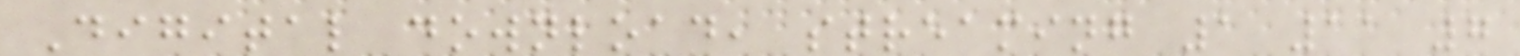Digital download, streaming 1 11 7
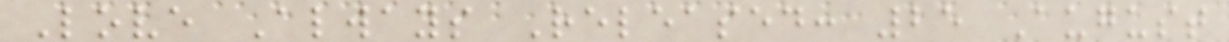Love Always Released: 25 August
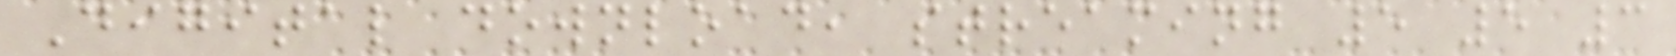Digital download, streaming 5 5 3
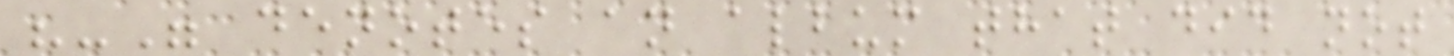"-" denotes an album that did not
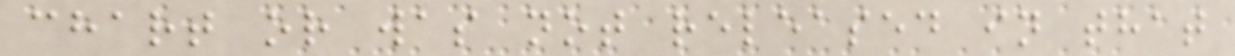chart or was not released in that
